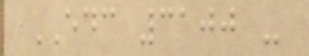EDC 3100 -
